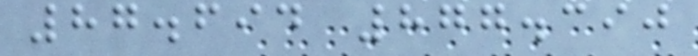87.694 877.390
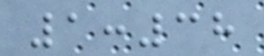1:38
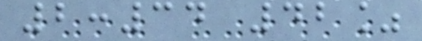2:34 42%
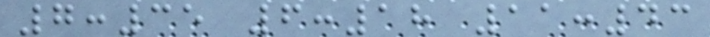7:35 6:18 11:43
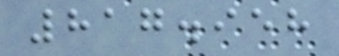817.958
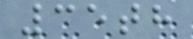35th
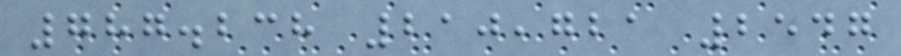787.238 210,721 2547
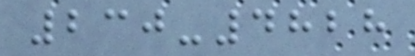230-4828
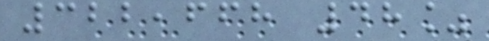322,668 48%
